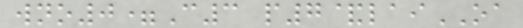wno0=C3 p7&laiOA
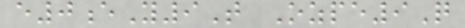e0eY9T Ozpe9Q
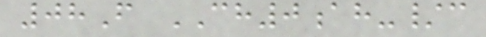08F CH0ah-/c
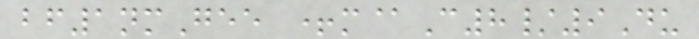bf1nmGee +m@C8/9Du
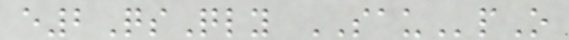e2QsQly SAUpO
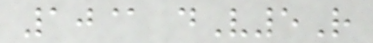10@ dV5R
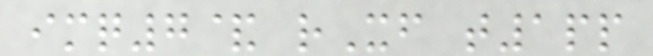imq7& rXf t1pp
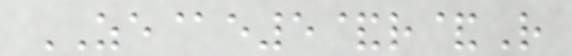ZE@e5&r&R
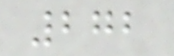272
